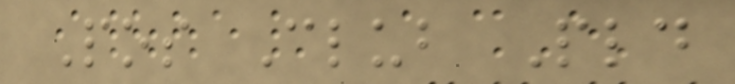Pos Club Pld
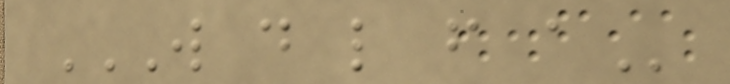W D L F A
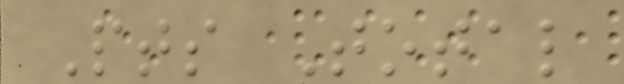Pts Total
